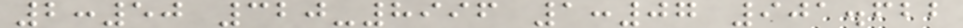2:50 320-8996 1:07 901.622
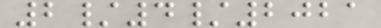2/4/2021
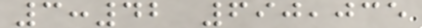3:42 690,035
